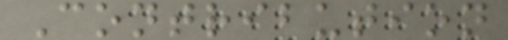Contribution
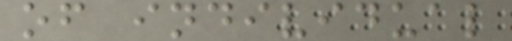of individual
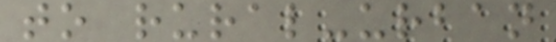to rural-urban
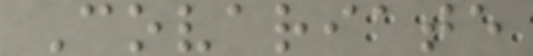Covariate
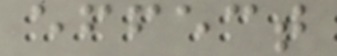effect
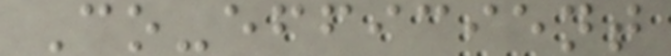Co-efficient
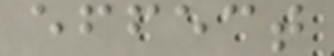effect
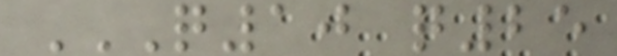Q10 Q25
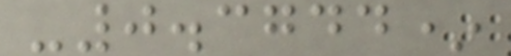-0.3744*
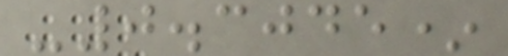-0.3045*
